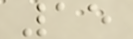15
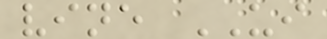vine UI
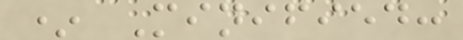* Minified:
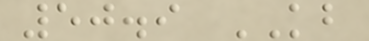50.9 KB
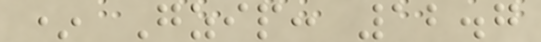* Gzip: 12.7
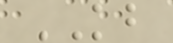KB
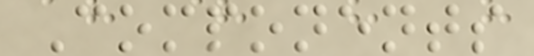Components
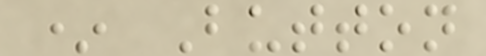* Button
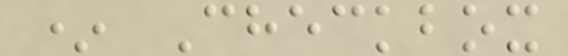* Checkbox
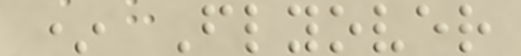* Flyover
